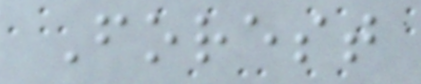Forest
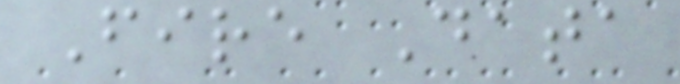Fire Data
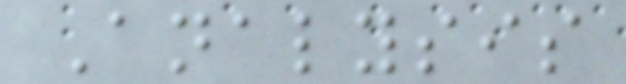Analysis
